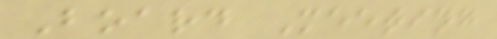Board Meeting
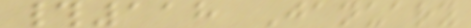#118 January
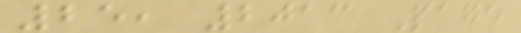25, 2013 Page
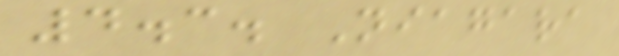4.3. Niagara
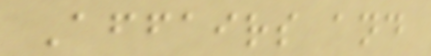Affairs and
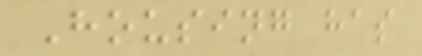Housing has
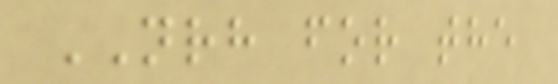NRH for the
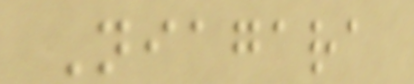Niagara
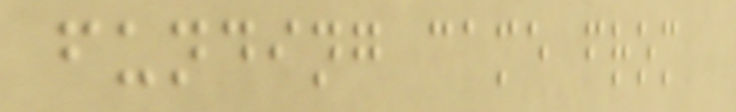funding came from
